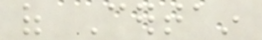of Certain
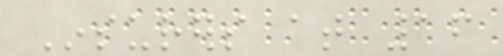Insurers at 16
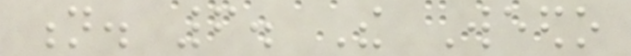n. 6. The Weedo
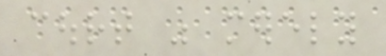court was merely
